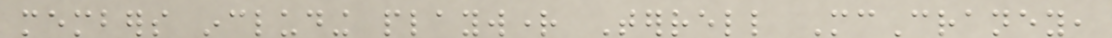members including playwright Terrell McCraney,
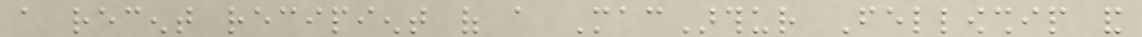a recent recipient of a MacArthur Fellowship and
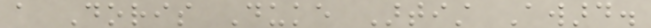a Doris Duke Artist Award.
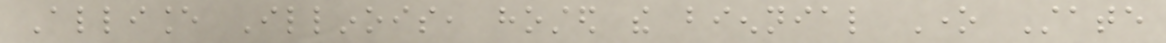Alliance Illinois, hosted the biennial One State
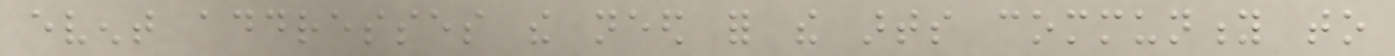event addresses the need for the arts community to
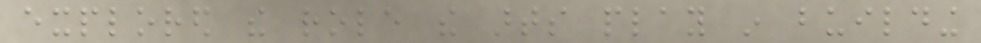explored the role the arts play in building
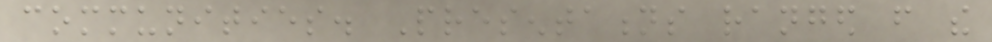communities. Presentations ranged from the
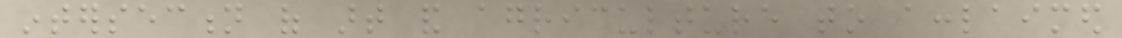intersection of art and agriculture to acclaimed
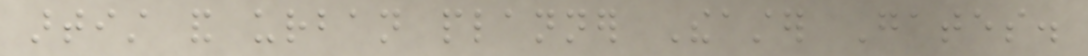artist and urban planner Theaster Gates.
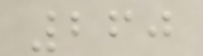260
